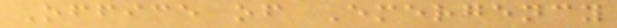Office of Emergency
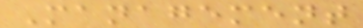Management
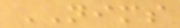NIMS
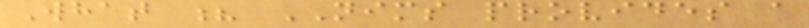What ? NIMS provides a
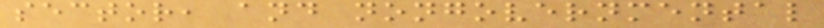sector, and nongovernmental
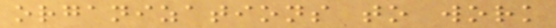organizations to work
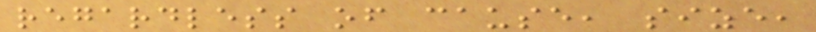regardless of cause, size,
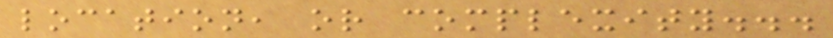location, or complexity...
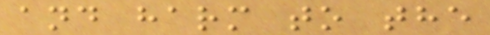and harm to the
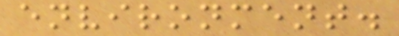environment.
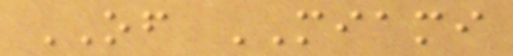OF MIAMI
